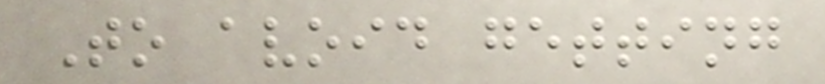To avoid getting
